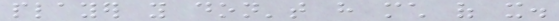player you don't have much of it.
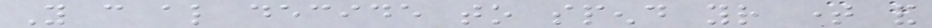You can also decide to spend your time and
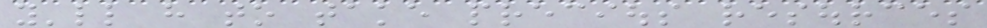you'll have to take precious resources
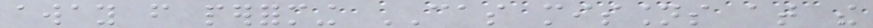away from performing CAS missions at the
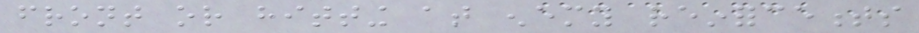front or hitting at enemy reinforcements
